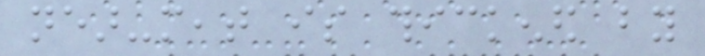near-meat is thickened by
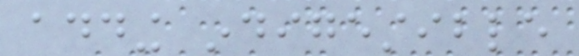adding indigestible
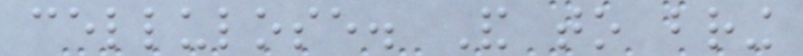cellulose. And to bring
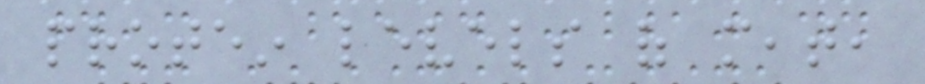protein levels of meat,
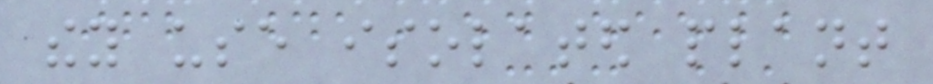they use isolated plant
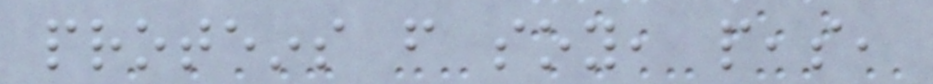proteins from soy, peas,
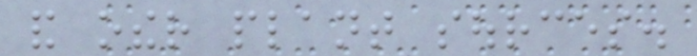and other plant sources.
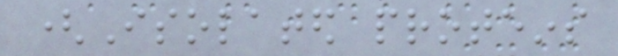(Isolated proteins
